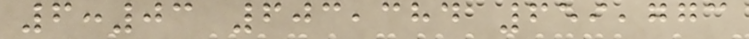6:03 603,384 659,773
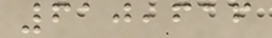610,616
